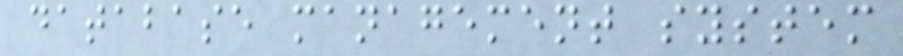database management system
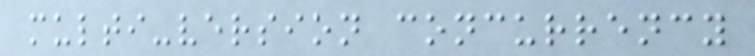multi-version concurrency
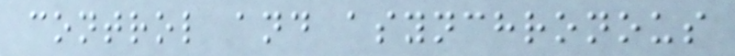control and asynchronous
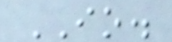IO.
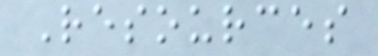Resources
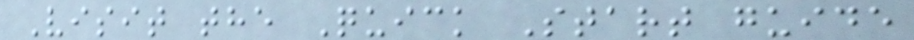Visit the Quick Start guide
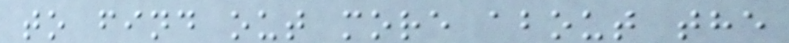to find out more about the
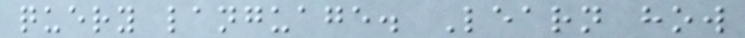query language. Learn how
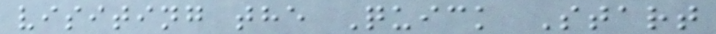visiting the Quick Start
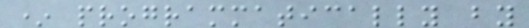* programmatically by
